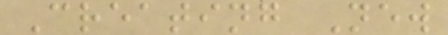Creating New
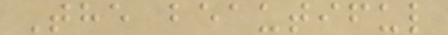The beautiful
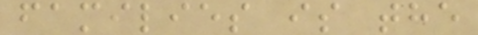families is the
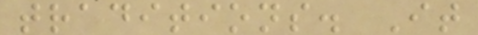traditions. It
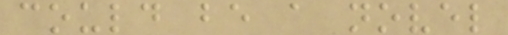could be a novel
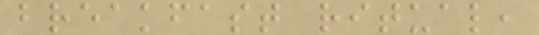breakfast ritual,
